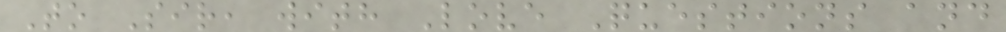To Sir, with Love Questions and
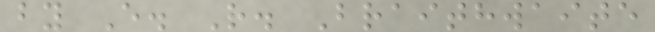by E. R. Braithwaite
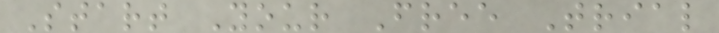Start Your Free Trial
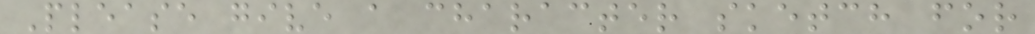Please give a character sketch for
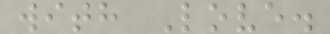with Love.
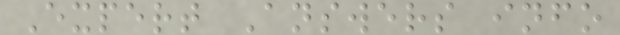Expert Answers info
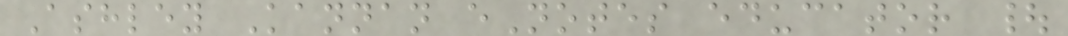Ashley Kannan eNotes educator |
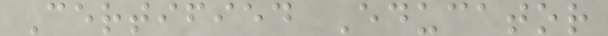Certified Educator
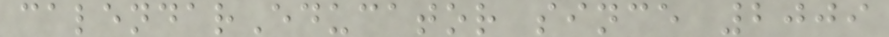calendarEducator since 2009
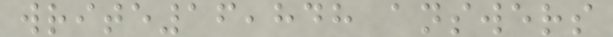write16,848 answers
